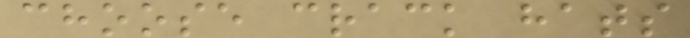choose crack hats
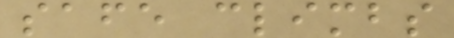safe climbs
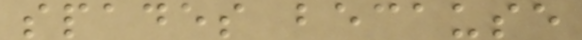spades because
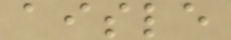aisle
